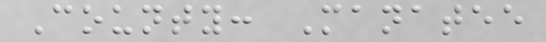County: Manatee
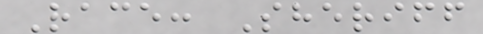Race: Sheriff
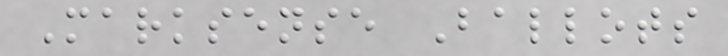Marksense Ballots
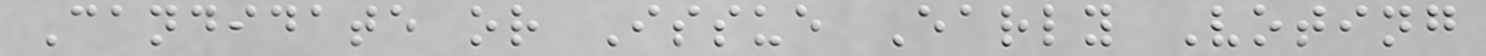Candidate or Issue Early Voting
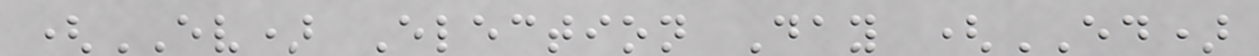(EV) Election Day (ED)
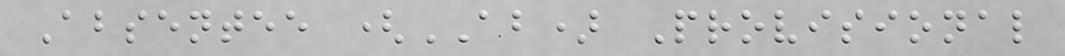Absentee (AB) Provisional
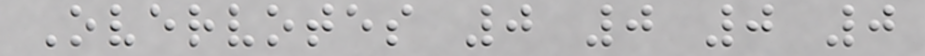Overvotes 0 0 0 0
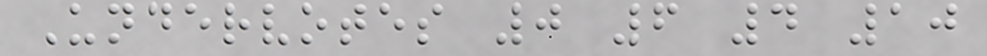Undervotes 0 6 4 10
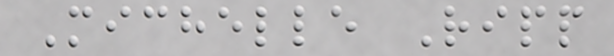Michelle Ripp
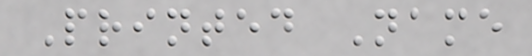Printed Name
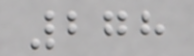278
